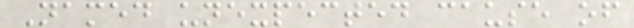Named unexpected cause of
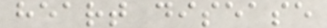heart disease
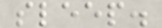sleep.
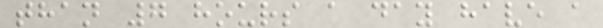than 7 hours a day have a
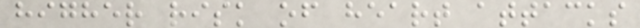higher risk of heart attacks
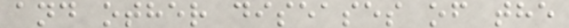and other diseases of the
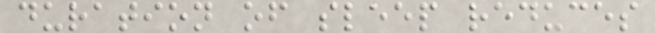duration of sleep reduces
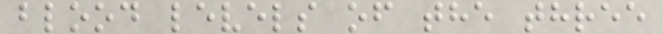blood levels of the three
